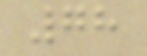78
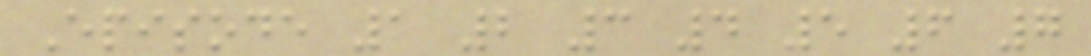Episode 1 2 3 4 5 6 7
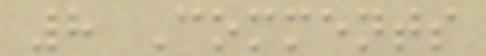8 Comments
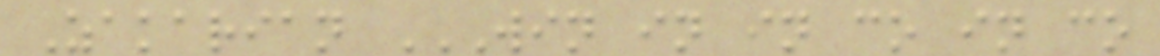Zakarian WIN IN IN CO IN CO
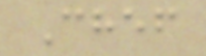Chef
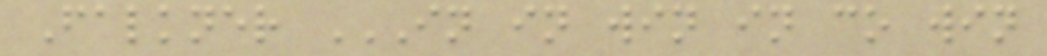Falkner IN IN WIN IN CO WIN
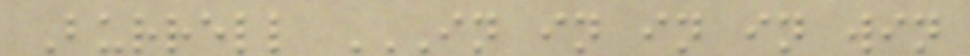Burrell IN IN IN IN WIN
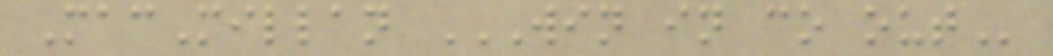MacMillan WIN IN CO OUT
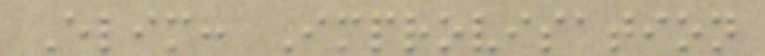Elim: Improvisation
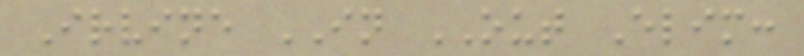Irvine IN OUT Elim:
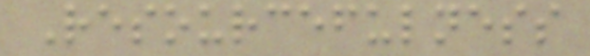Resourcefulness
